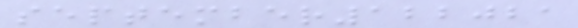september122021
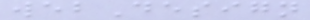webDesign
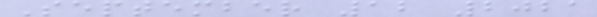September 12 2021
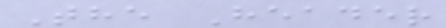The Header
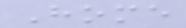Home
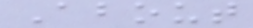About
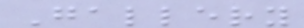Gallery
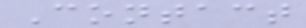Contact
